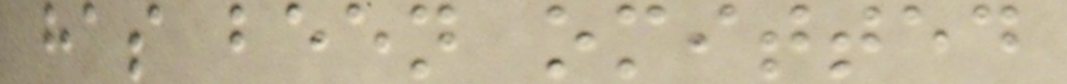has been omitted
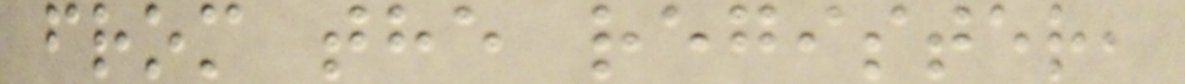from the register,
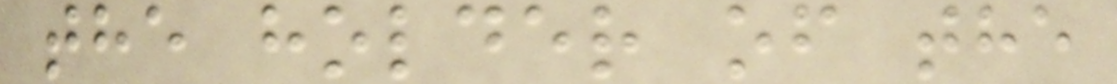the holder of the
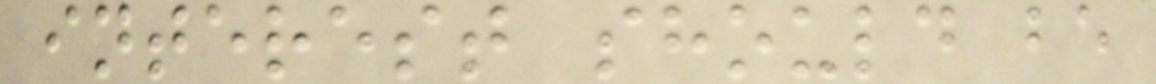interest should be
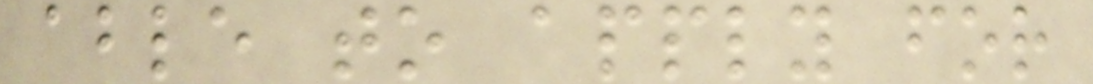able to apply for
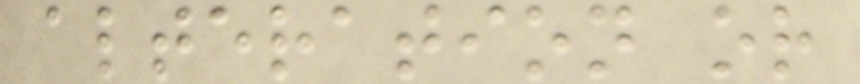alteration or
